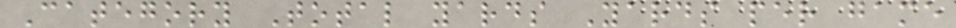Category Total yards Yards per game
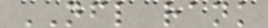NFL rank
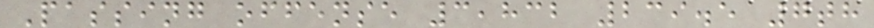Passing offense 3,832 239.5 7th
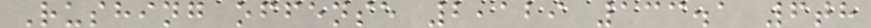Rushing offense 2,129 133.1 6th
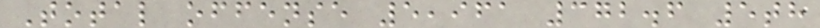Total offense 5,961 372.6 5th
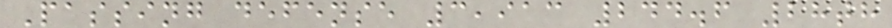Passing defense 3,913 244.6 28th
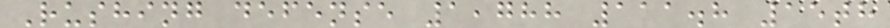Rushing defense 1,788 111.8 15th
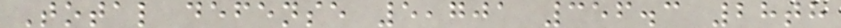Total defense 5,701 356.3 28th
